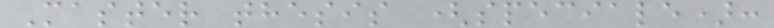Master thesis (speciale):
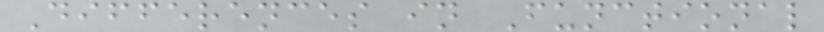Differences in Functional
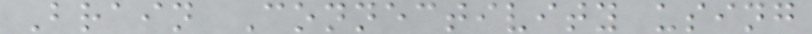Brain Connectivity using
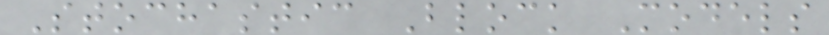Stochastic Block Models
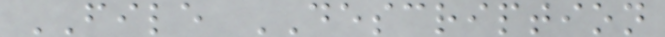FILE DESCRIPTION
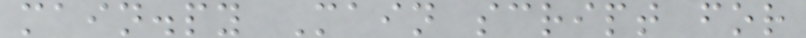main.py Main script for
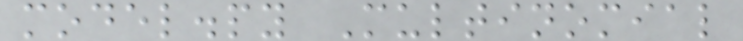model.py Multinomial
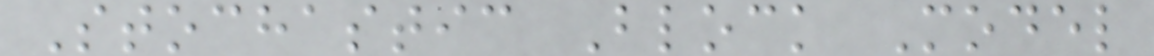Stochastic Block Model
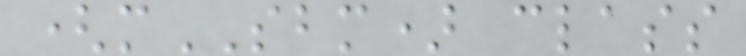(mSBM) class
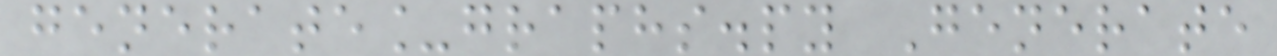generate_graphs.py Generate
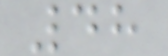48
